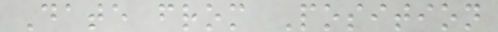Date from Position
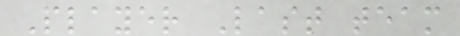Player Last team
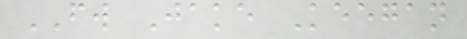FW Jake Keegan
